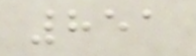851
